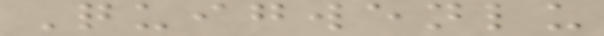Quigwenlu
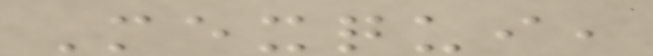Mexqui,
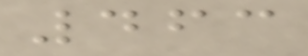463
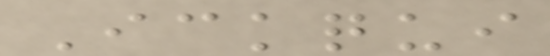Ickqui
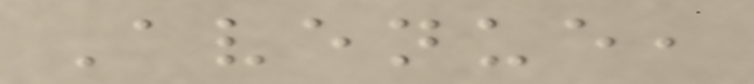Avenue,
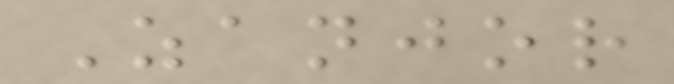Zanjor
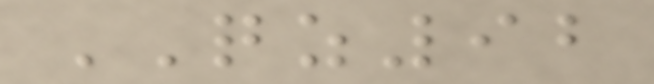QZ92
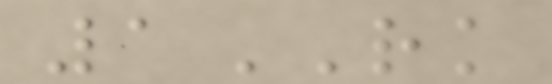1RK
